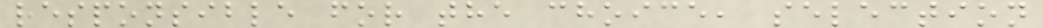responsible for the choice, selection
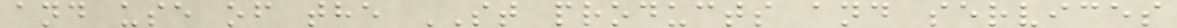and use of the ST products and services
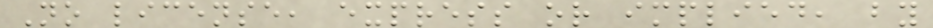No license, express or implied, by
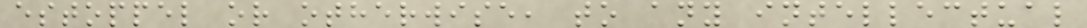estoppel or otherwise, to any intellectual
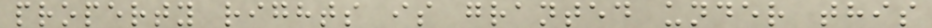property rights is granted under this
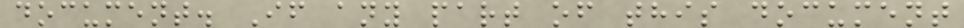document. If any part of this document
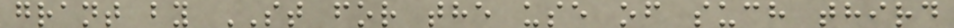grant by ST for the use of such third
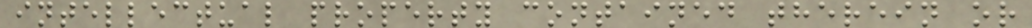intellectual property contained therein or
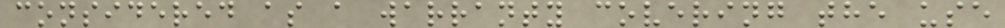considered as a warranty covering the use
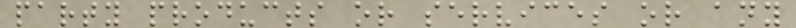party products or services or any
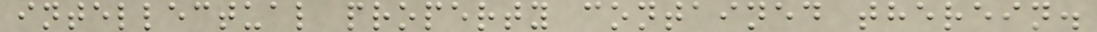intellectual property contained therein.
